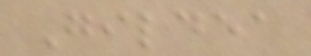Gildea
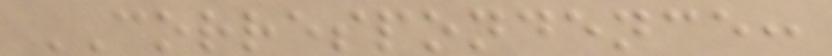CORRESPONDENCE:
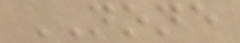NONE
